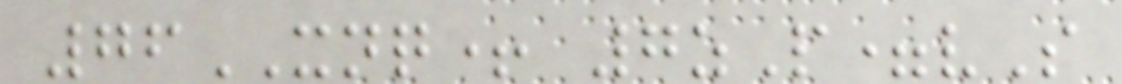76XNQ+ 7zP=vS
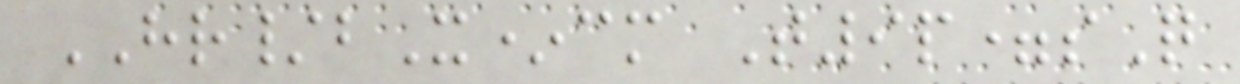HR/bX*cm T9p=sQ
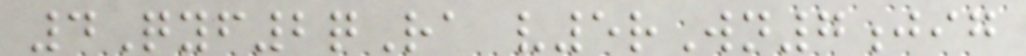4Qyf2qRa v5rWn7jig
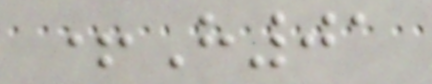+H01
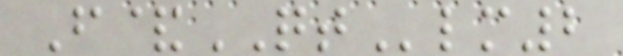F&QTlm2
